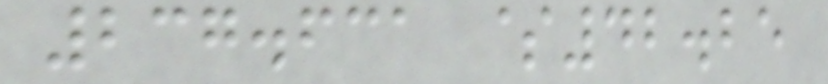237.631 $42.25
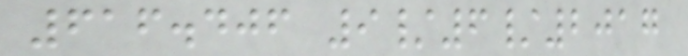616.406 9/6/2017
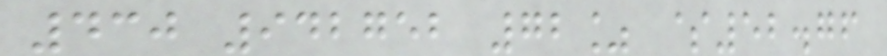430 942752 72% $52.76
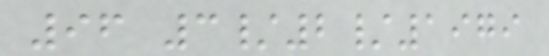96 3/2/1979
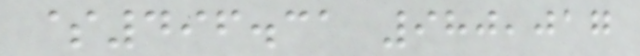$496.31 980,017
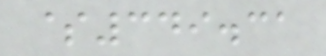$349.31
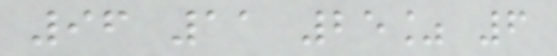96 11 25% 6
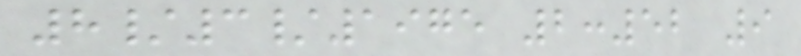8/3/1975 2:52 9
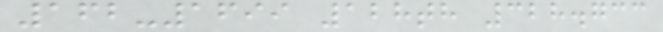162-1699 128th 328.733
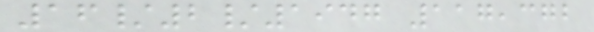16/2/1947 117,372
